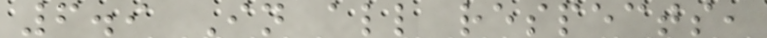6.9 In all respects,
